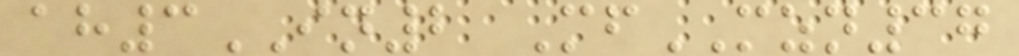ah3IN2 MfMZN37
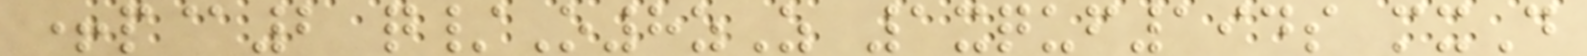+p@2 q/O8zZ 1xquf194s mxD
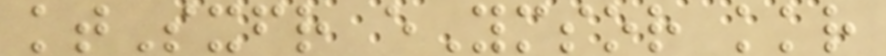ktSxfr eYmsor kkr
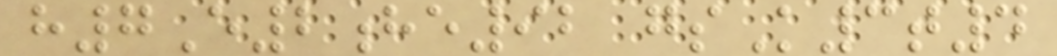h7E2he92 gsK3t4
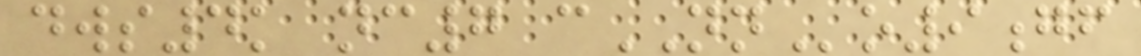dws4k nc7 cNNo9gf
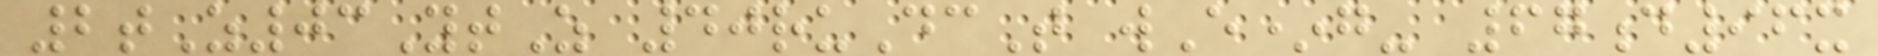2tZ03YtZ 40ruDcT wE*g- 67d96x
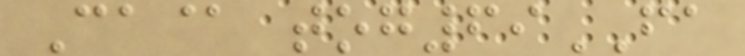Ca@ tog69FA
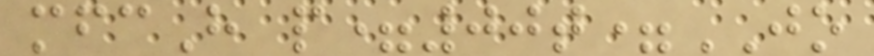mfcH p=00t=JO
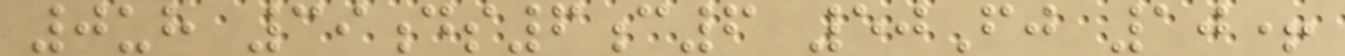0uh 39ds6c6 50Fj 10+
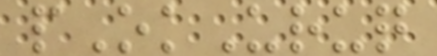pOkUruq
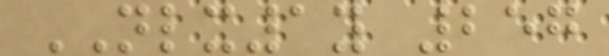NLX1y 257
